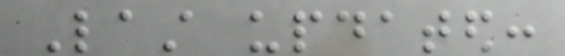Last updated:
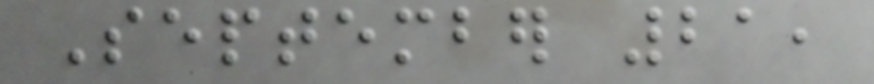September 21,
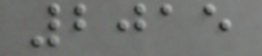2015
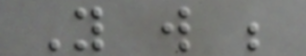You will be
